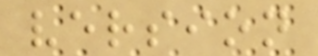version
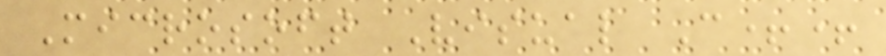Microsoft Visual C++
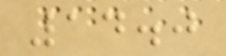14.0
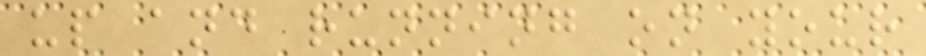up and running on your
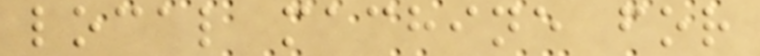local machine for
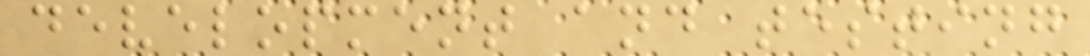development and testing
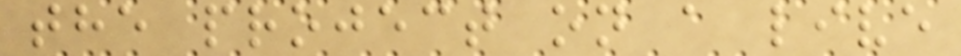the project on a live
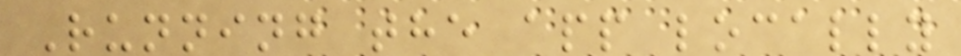Running the app locally
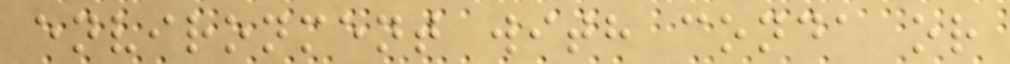environment with conda or
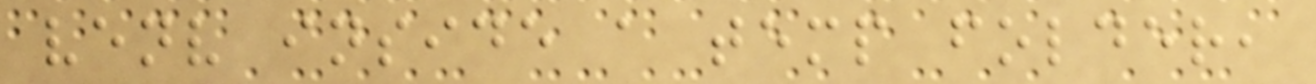venv inside a temp folder,
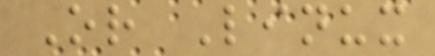Or Linux
